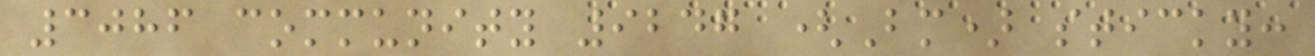3086 community 9247 (Bm) sticky:
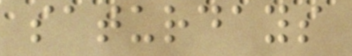saturdays
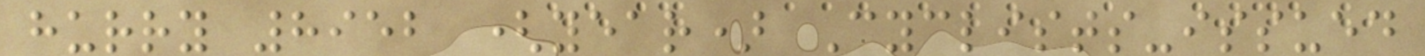hurry 8952 (year) Cyclists-issued
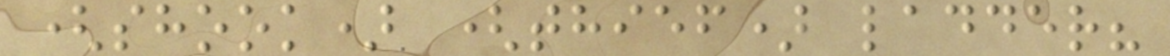(shook) (thief) ladder?
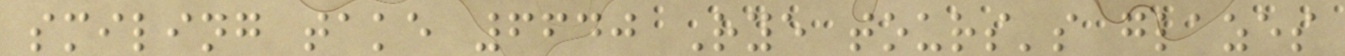smiling take 6640 Rye tours's glazes
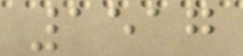1517
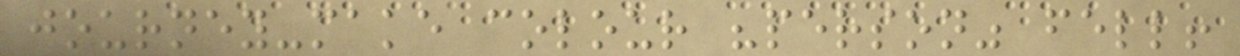journey-make colour "person" fell!
